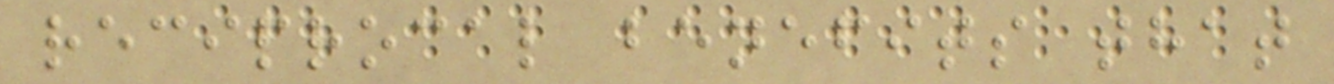reciprocal benefits that
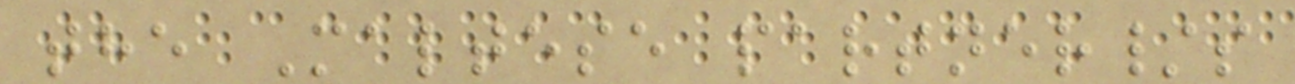the Maltese partner/s
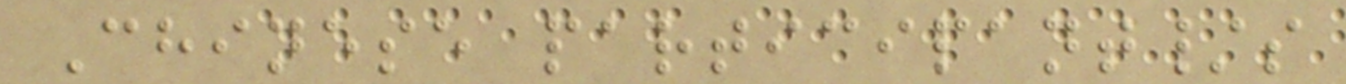Chinese participant/s
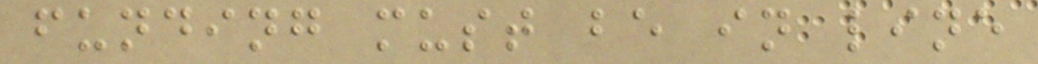funding must be in line
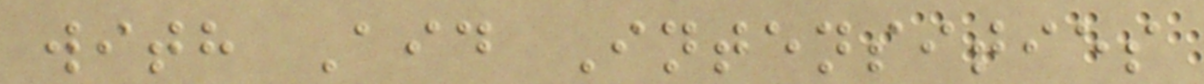with Aid Intensities
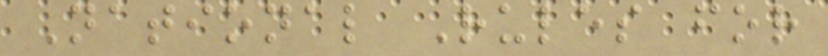National Rules for
